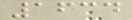1634
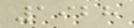1928
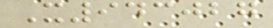X943027
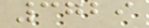3729
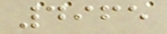4965
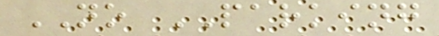NO PARKING
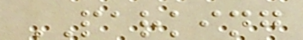PARKING
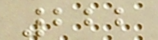222
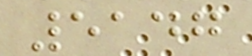5147
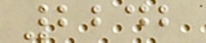2242
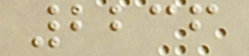2236
